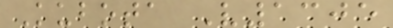Kubota V1305
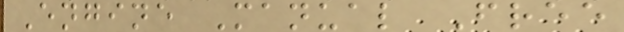Engine Manual Free
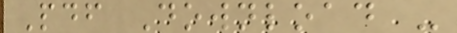Pdf Download -
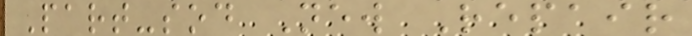Part-sod New Repair
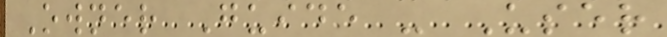Owner Guide - User
